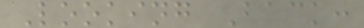Looking Back:
